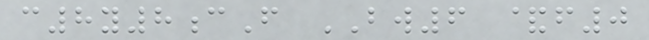c8y8cF BW6 &f0
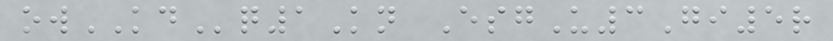owKDq1Kn EsgU3Gi5r
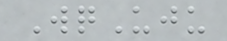WqUju
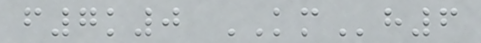f7k0 KMh6
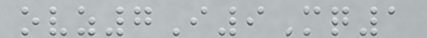ovz7I9Mq1
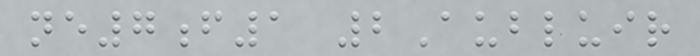ne7f1 2Aubluir
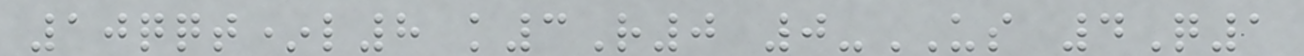10qqt*l8 k3R0 0-US 4Q1
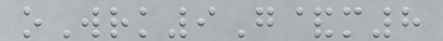oWrk9G&m8
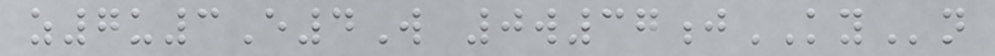z7u3E4W 0w37jKYn
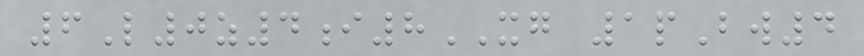6L0z4i8XG 1pBw4
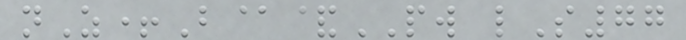nZ+B@&PW lS77
